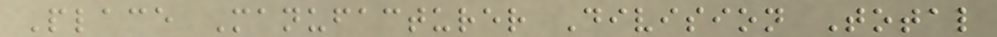Place Manufacturer Division Total
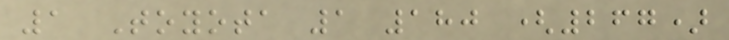1 Toyota 1 180 (267)
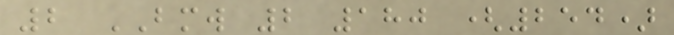2 BMW 2 180 (254)
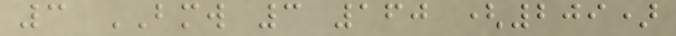3 BMW 3 160 (209)
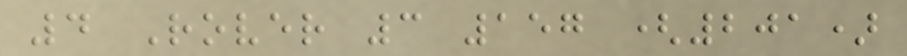4 Rover 3 157 (201)
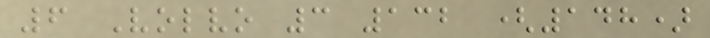6 Volvo 3 132 (148)
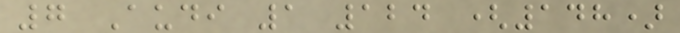7 Audi 1 124 (148)
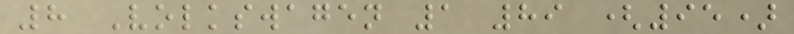8 Volkswagen 1 89 (95)
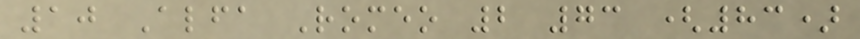10 Alfa Romeo 2 73 (83)
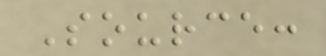Source:
